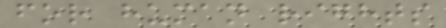for human rights
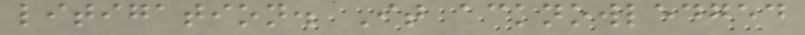litigation. It acknowledged
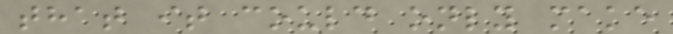that it could only make
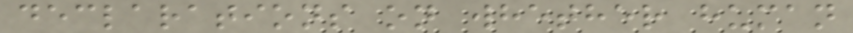declarations on whether human
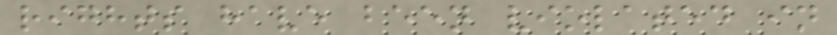rights have been violated in
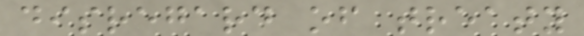disregard of treaty
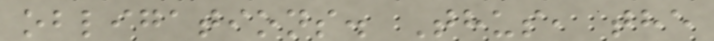obligations. Thus, the
